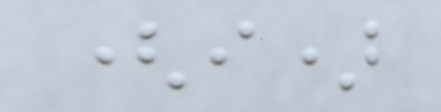(i)
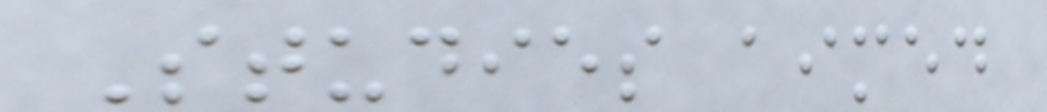Studies aimed
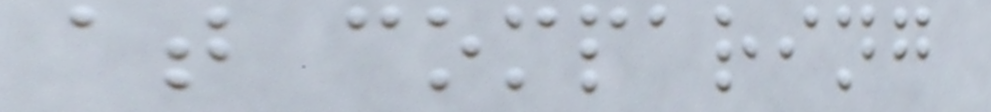at comparing
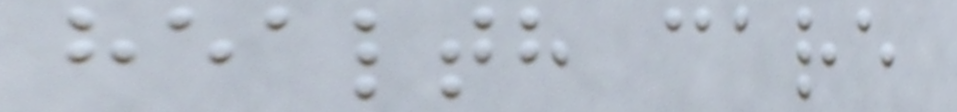health care
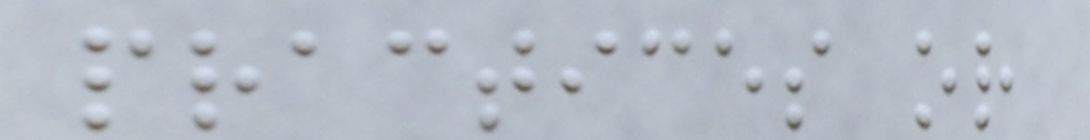practices or
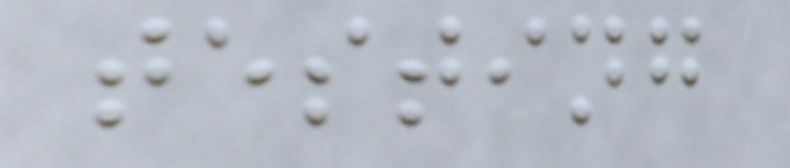testing
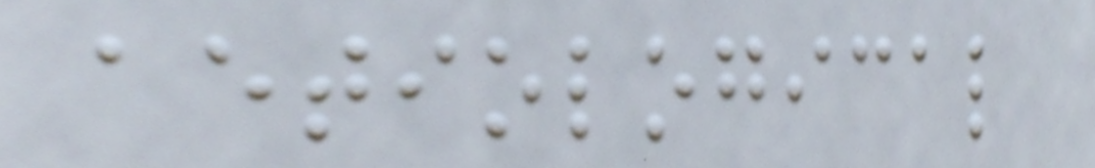aetiological
